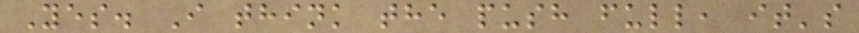Yes. I think the push full, it's
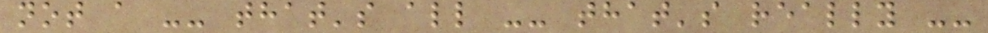not a -- that's all -- that's really --
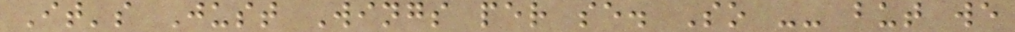It's Just Wings per se. So -- but we
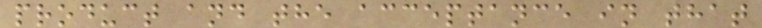product and the acceptance in that
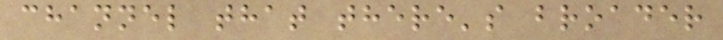channel that there's broader
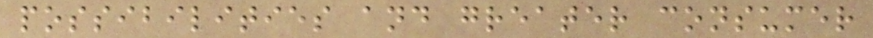possibilities and greater consumer
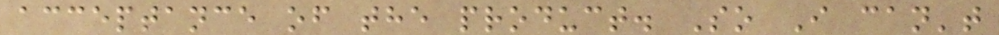acceptance of the product. So I can't
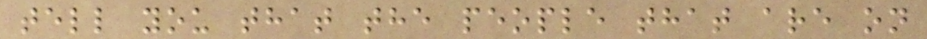tell you that the people that are on
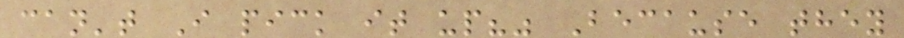can't I pick it up?" Because they
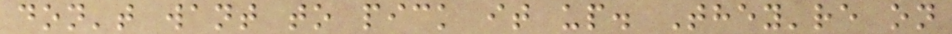don't want to pick it up. They're on
